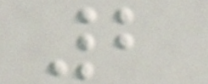2
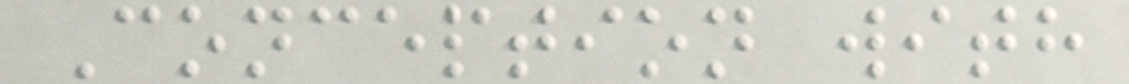Conception with
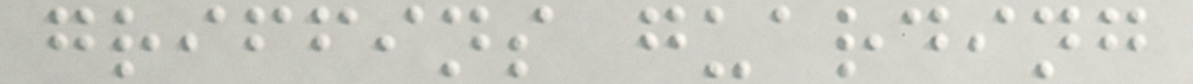griffins guarding
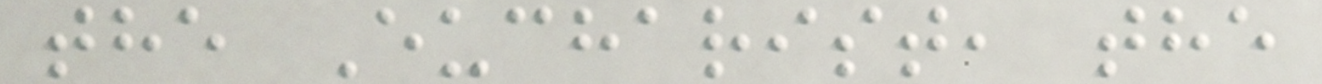the Eucharist, the
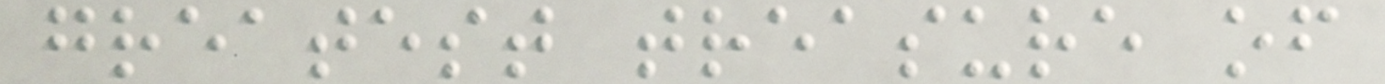greatest treasure of
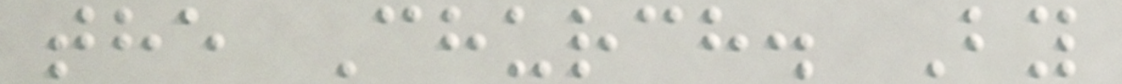the Church. By
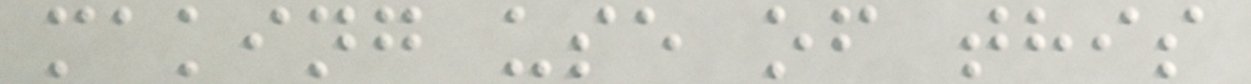making use of this
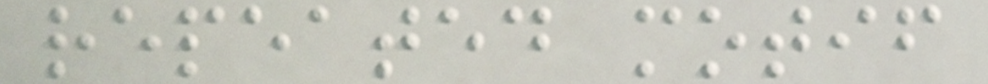repeated motif
